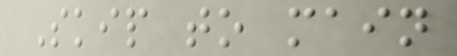Skip to main
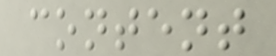content
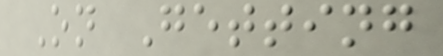On Getting
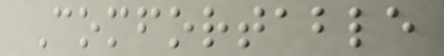Comfortable
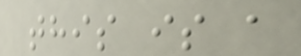this is a
